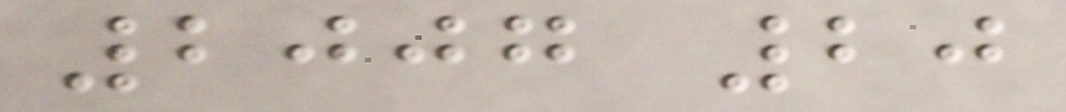2007 20
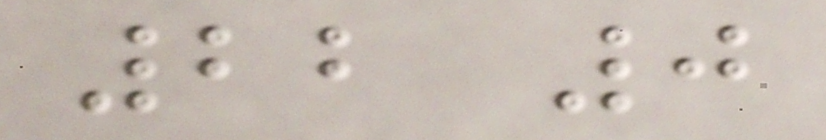22 0
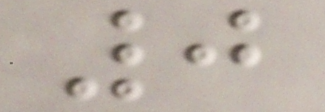0
